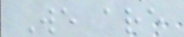We are
